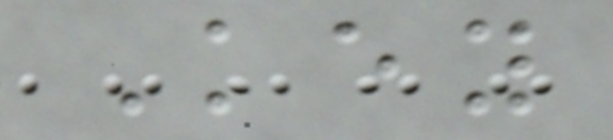Key
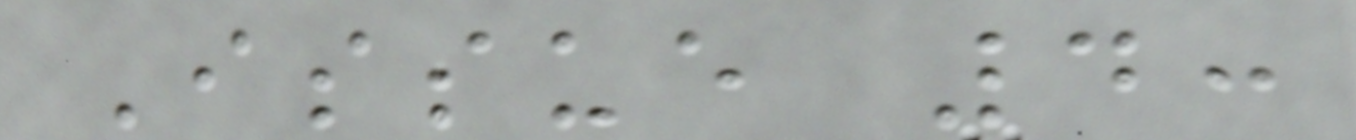Issue 4:
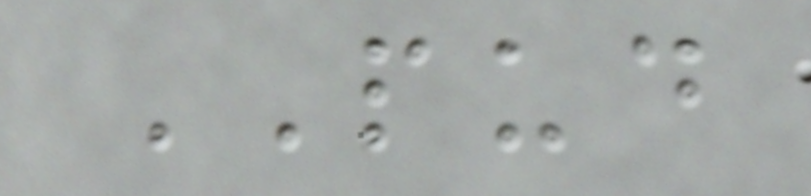PUD
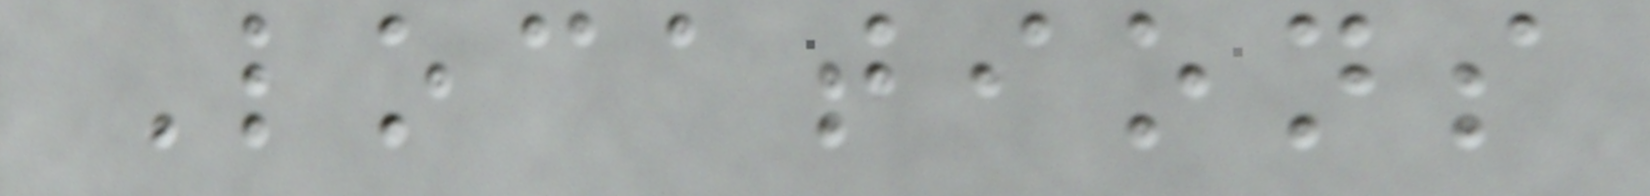Locations
